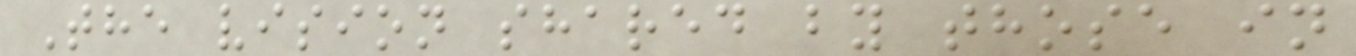The vision shared by those in
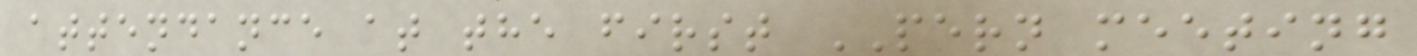attendance at the first PERN meeting
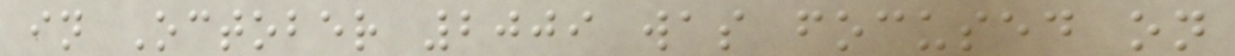in October 2009 was focused on
